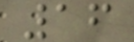16
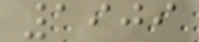1909
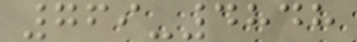769-4848
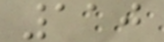110
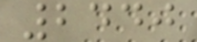2440
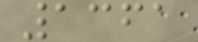1361
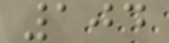104
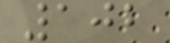102
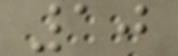10
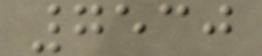7530
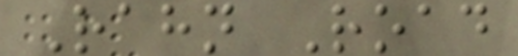Rahn Road
